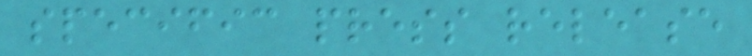specific press release
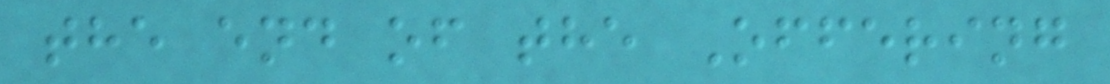the end of the Offering
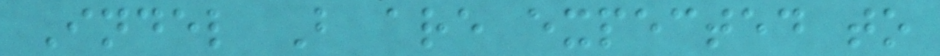Indel B are expected to
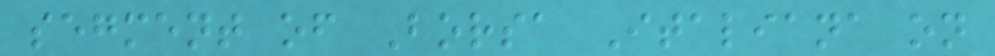segment of Borsa Italiana on
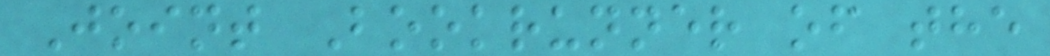Joint Bookrunner of the
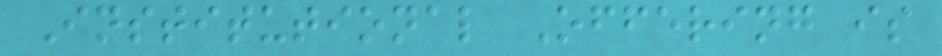Institutional Offering is
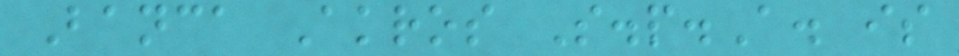Banca Akros S.p.A. is
